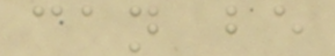can be
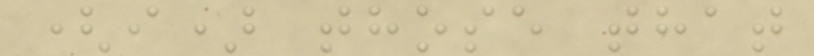(i) those that
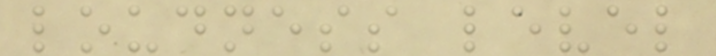loudness level
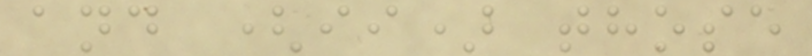and (ii) those
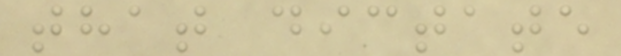that dictate
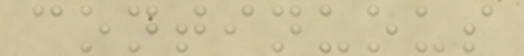continuous
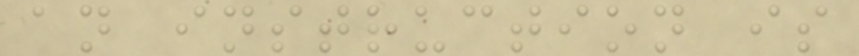an instruction is
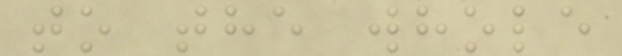to the whole
